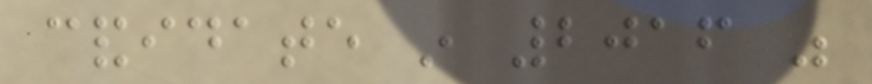candidate in 2016 was
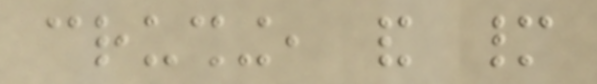crushing, and many
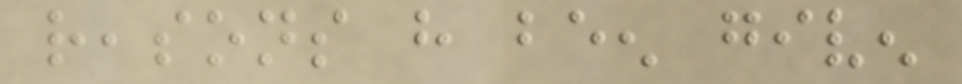reasons have been given
